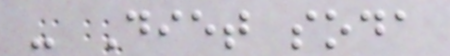- Diet soda
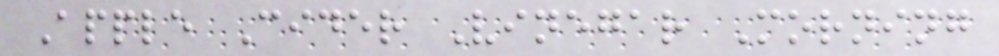Apple Cider Vinegar Morning
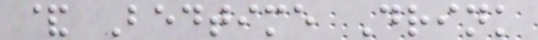& Bedtime Drink
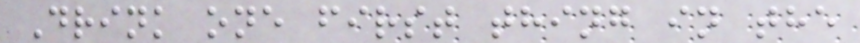Drink one first thing in the
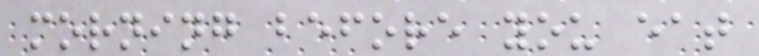morning before you eat
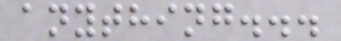anything...
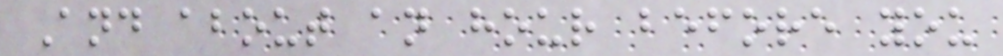And about an hour before you
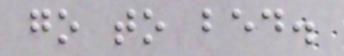go to bed.
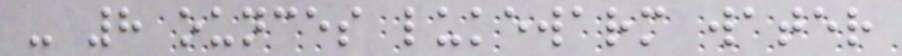- 8 ounces lukewarm water
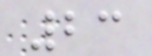23
